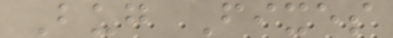Bug Fixes
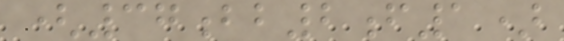(37bb2f1)
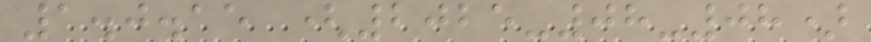1.0.15 (2025-08-08)
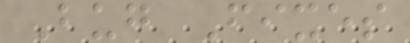Bug Fixes
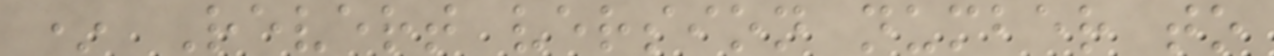* Revert version number to
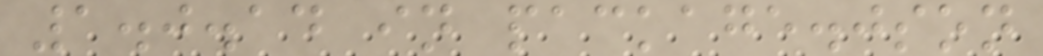1.0.14 in package.json
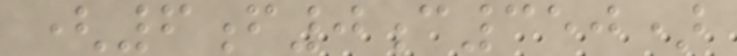(6f0c350)
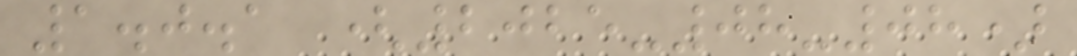1.0.1 (2025-08-08)
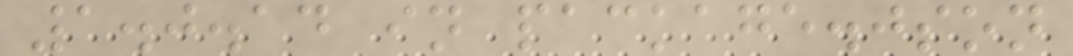1.0.14 in package.json
